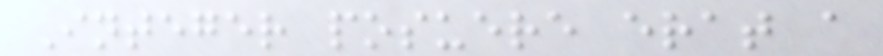Integer posuere erat a
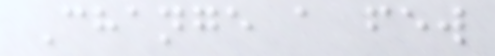Change a few
